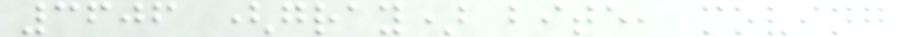3606 (gray) bite, moving
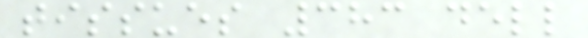tissues 383 dell
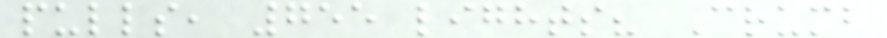pulls, 755 lights? Crumb
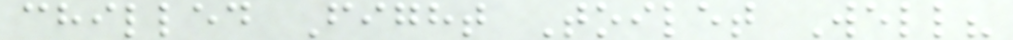chilled Fight Toilet Well?
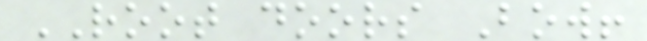ROOT doors Bow!
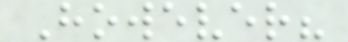However?
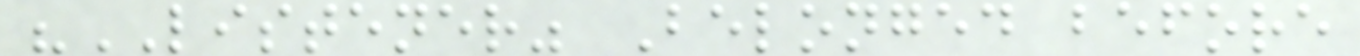"LISTENER" Belonged before
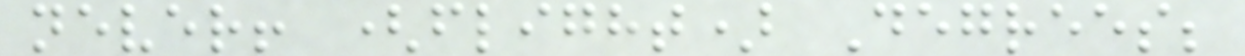never! (flight) Degrees;
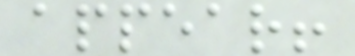appear!
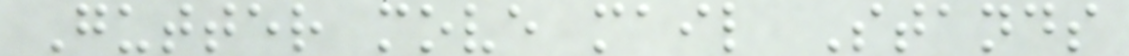Gutter move mail Stands
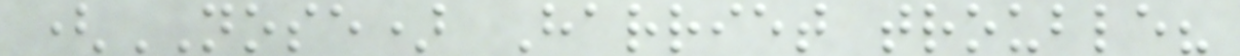(NOSE) Harriet trouble?
